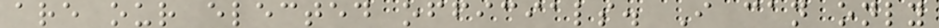are our elected officials. I can only
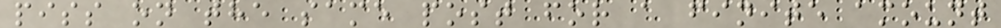piss on the same post for a finite amount
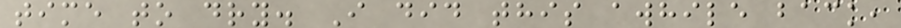time to dry. I did this awhile back,
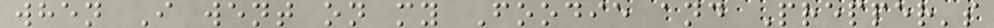when I went on my Foodie and Prepper's
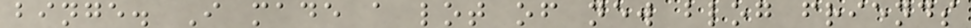binge. I made a lot of new blog friends
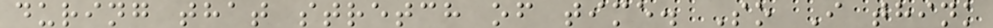during that stretch of time. So I think
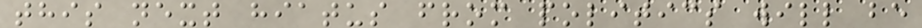this next hiatus from politics will be
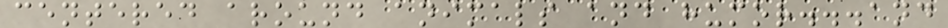centered around animals and humor...and
